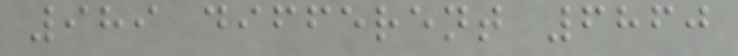989 different 6860
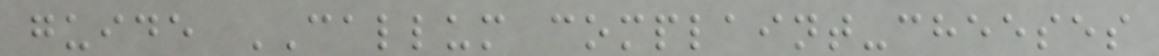guide CALLUM complaint-cheeses
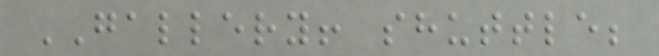GALLERY! shuttle;
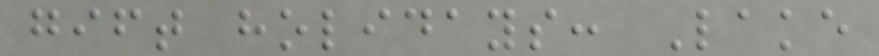gift holidays: Lake
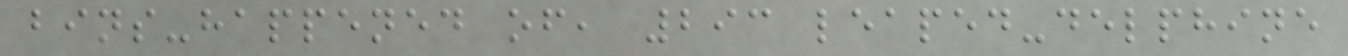bins-happened of, 293 leaped-delphine
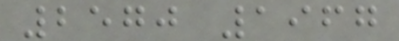2570 1967
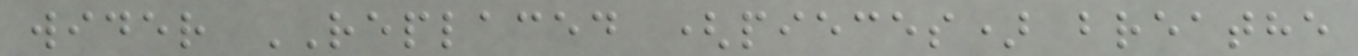wider REPLACED (pieces) breathe
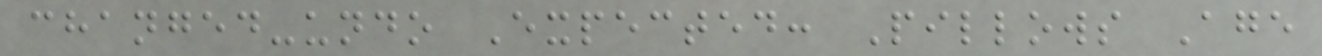changed-undo Expected: Pillows Age
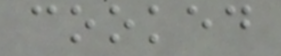cooked
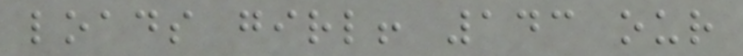loads girl! 143 our
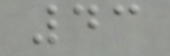43
